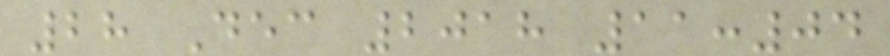28 Dec 2018 11:04
